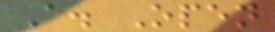A. Open
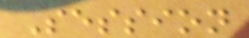Session
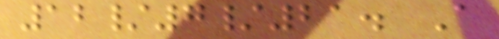12/7/21. A
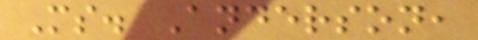Ms. Anderson,
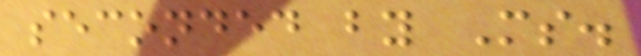seconded by Ms.
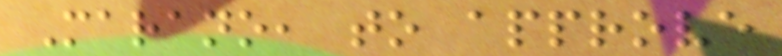Marano, to approve
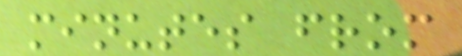minutes from
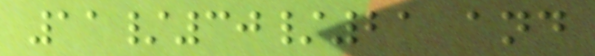11/30/21 and
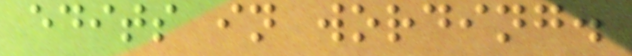edits in wording.
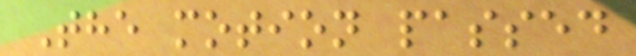The motion passed
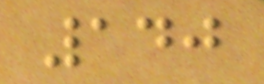140
